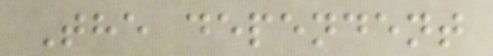The dependent
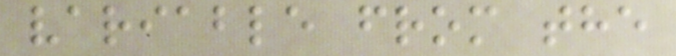variable from the
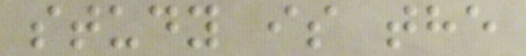study is the
